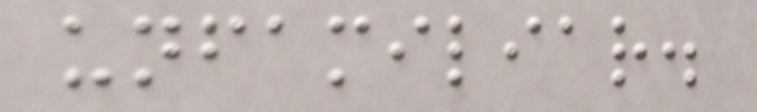unfamiliar.
